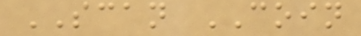SCAN COIN
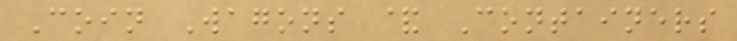Coin Wagons & Containers
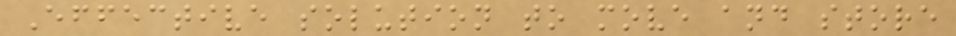Effective solution to move and store
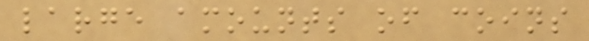large amounts of coins
